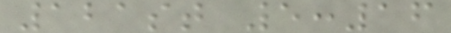121st 5:16
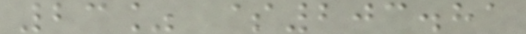23% $203.81
